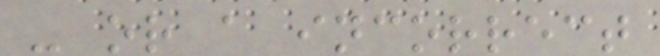- or a incorrect
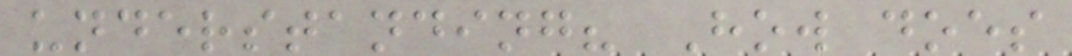understanding? How does
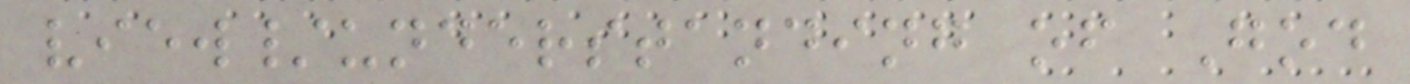view/understanding of God
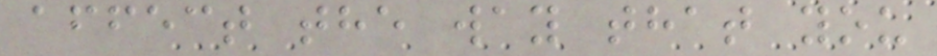affect the way that you
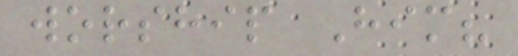worship Him?
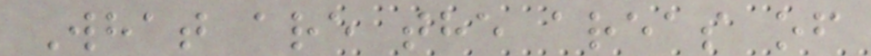What are the areas of
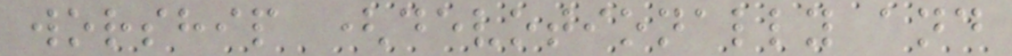worship (devotionally and
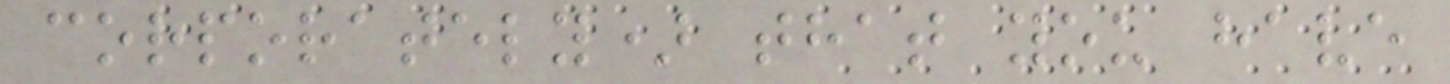corporately) that you have
